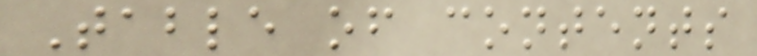Table of contents
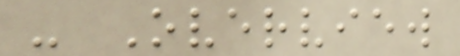- Overview
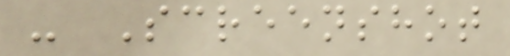- Screenshot
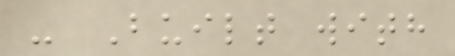- Built with
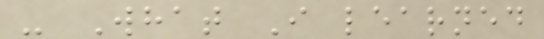- What I learned
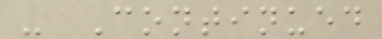- Continued
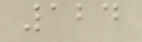124
